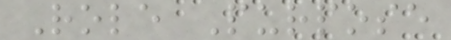Role Purpose
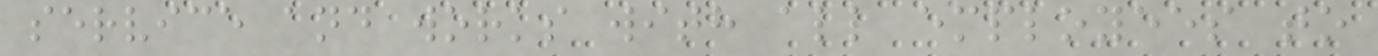service and works with all employees to
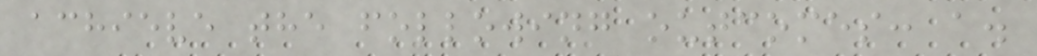achieve the following outcomes: a.
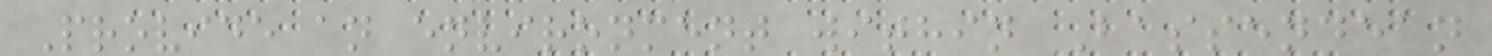Provide an environment within Bassendean
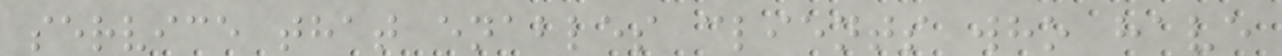service that enables clients who have
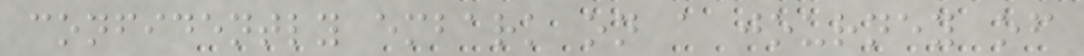confidently embark on a journey of
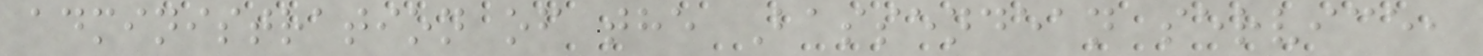administration of the Bassendean service,
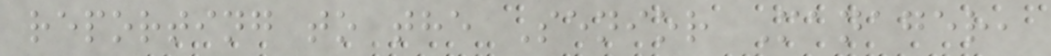reporting to the Senior Manager,
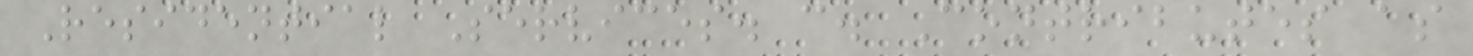Residential Services. c. Contributes as
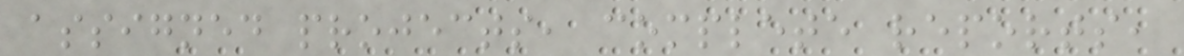assigned projects, complete reports,
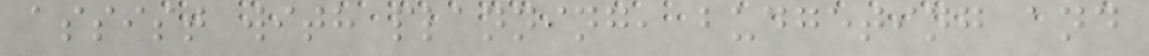assist with planning, budgeting and
